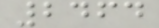2464
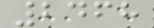2468
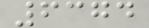6374
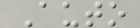Auto
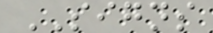SIGNS
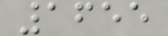1655
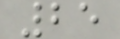25
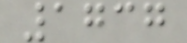1737
